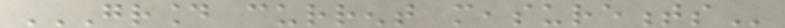GROUND CURRENT MEASUREMENTS
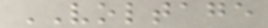VOLTAGE
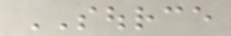SOURCE
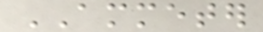AMMETER
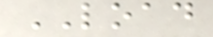LOAD
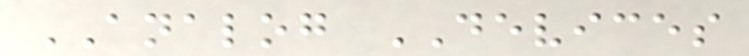ANALOG DEVICES
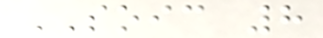SOIC 8
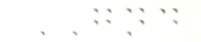GND
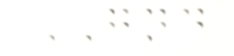GND
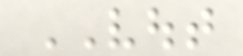VOUT
